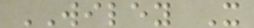WILEY X
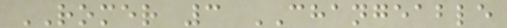ROMER 3 CHANGEABLE
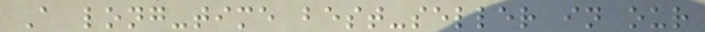A long-time best-seller in our
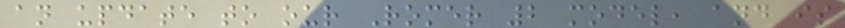an update to our Romer 2 model, and is
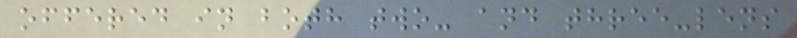offered in both two- and three-lens
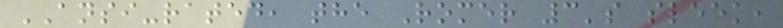ANSI-rated, the Romer 3's sleek,
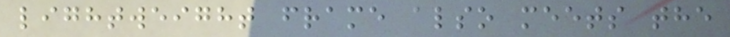lightweight frame also meets the
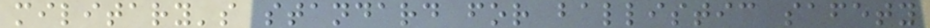military's standard for ballistic safety
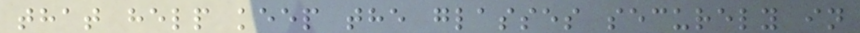that help keep the glasses securely in
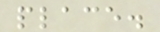place.
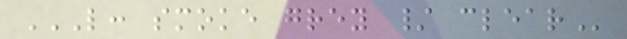L: SMOKE GREY / CLEAR
